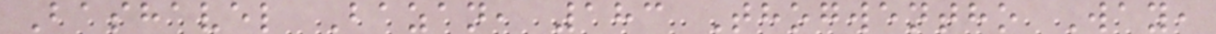Bashavel Bazan, 183 Thogwentho Way,
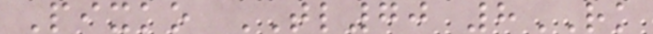Pixko TL70 8RK
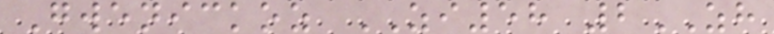Gwenickoz ZI58 2ZH
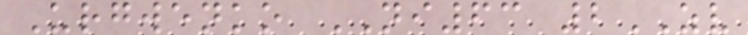Urgwenko NI63 2ZV
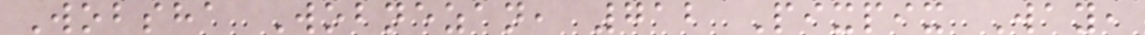Wobsha Wobnezan, 712 Pixpix Way,
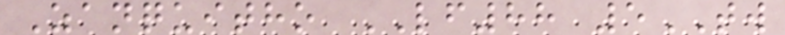Zanquitho LF88 5TW
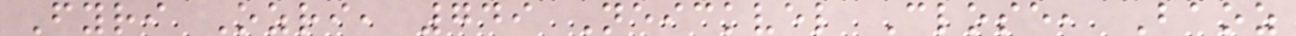Fyri Ozri, 749 Neickvel Close, Baoz
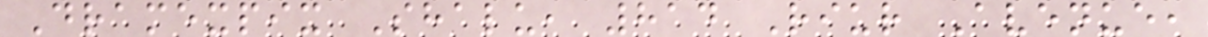Dramexpix Shalu, 814 Riur Avenue,
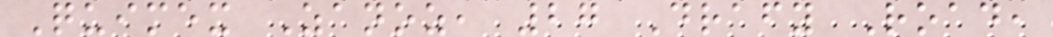Quimex Zanoz, 27 Drafy Road,
